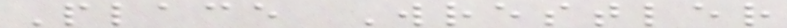Place Wrestler
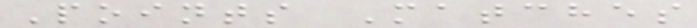Points Matches
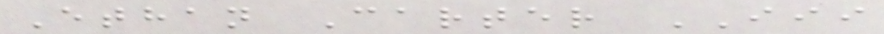Ethan Carter III
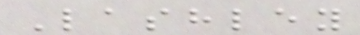Lashley
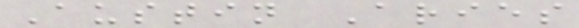Austin Aries
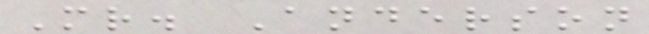Mr. Anderson
